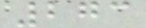273
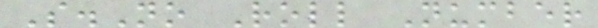S.No Roll Number
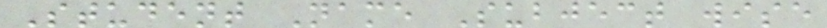Student Name Subject wise
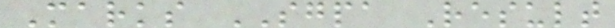Marks SGPA Result
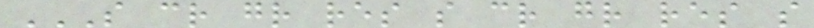S CR GR RES S CR GR RES S
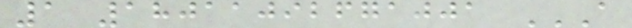1 18011092671001 A
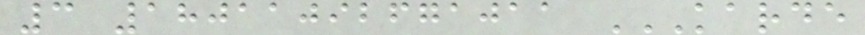3 18011092671011 KARDE
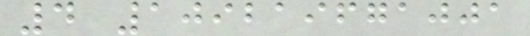4 109219671001
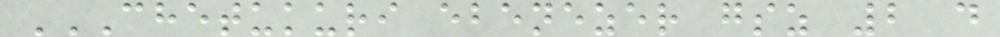CHETUKURI EBENEZER GSZ 2 D
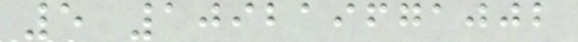5 109219671002
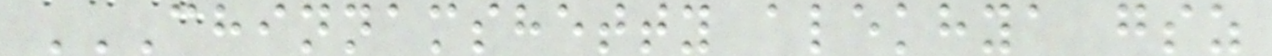CHINNAMSHETTY ALEKHYA GSZ
